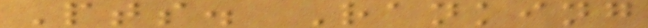Pts. Ranking
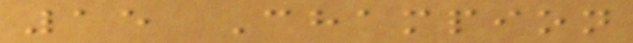15 Champion
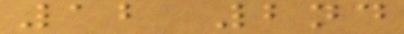12 2nd
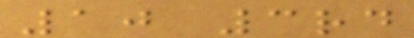10 3rd
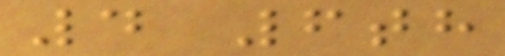4 6th
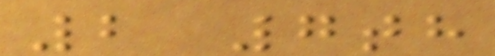2 7th
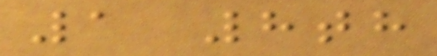1 8th
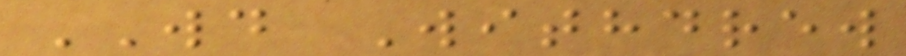WD Withdrew
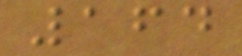164
